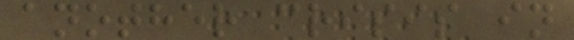another crisis in
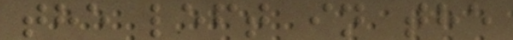the left in the
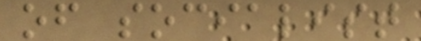of socialist
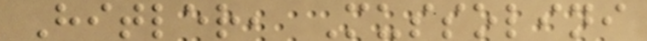Hitler, Mussolini
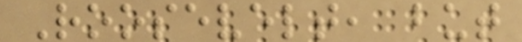Roosevelt, but
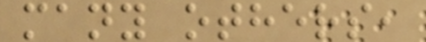many others,
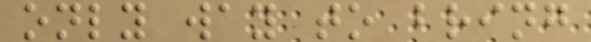only way to bring
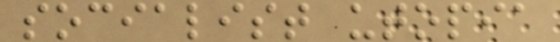socialist utopia
